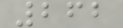262
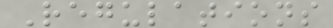Regulations
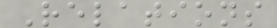Relations
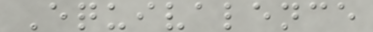Equivalence
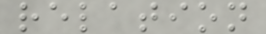relation
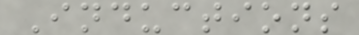Inductions
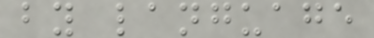by language
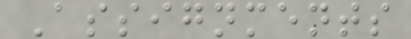Assignments
